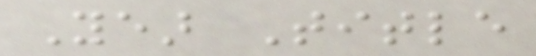Year Title
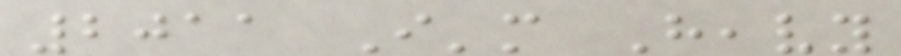2011 I'm Heavy
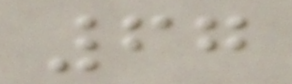67
